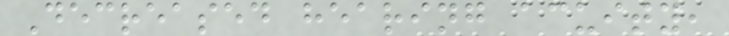Decreased hearing acuity,
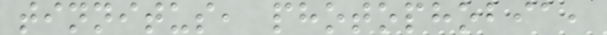tinnitus, photophobia,
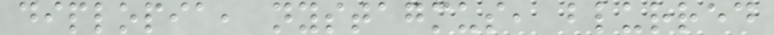diplopia, nystagmus, blurred
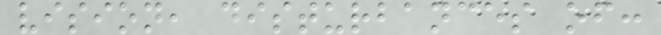vision, disturbances of:
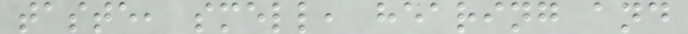taste, smell, hearing and
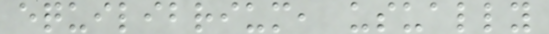equilibrium, usually
